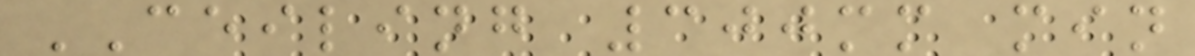CEILING 300mm min
